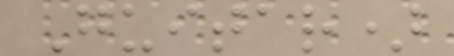Guitar)
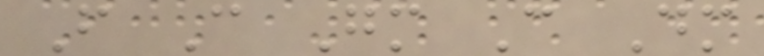F C Gm C Dm
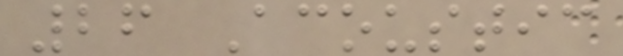26 Acoustic
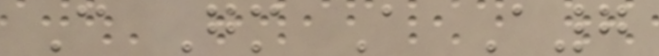C Gm A A7
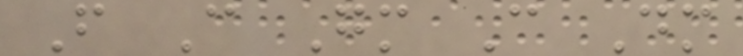F C Gm C Dm
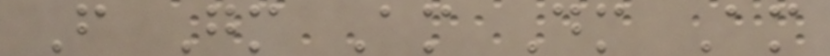F Gm Am Dm Am
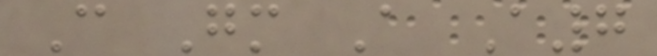C Gm A A7
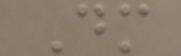Dm
